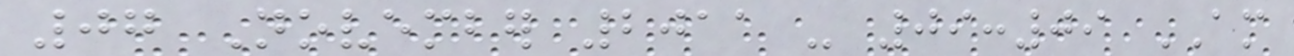07 November 2011 - 09:09 AM
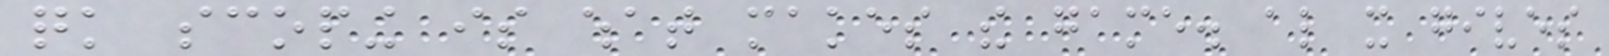quick scoping is what makes the game. also it gives
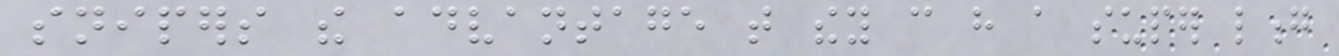snipers the advantage that they can have a super long
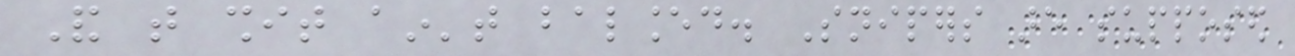And that shit ain't balanced. Snipers are supposed
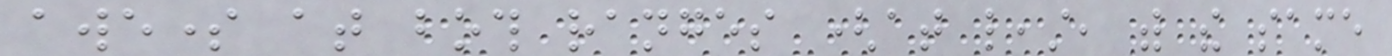awesome at both ranges (at least, with the same
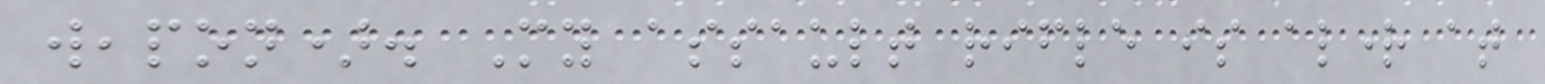weapon). My assault rifle is alright at
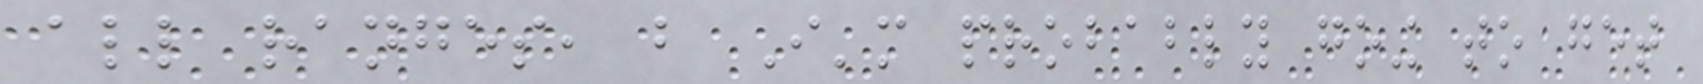all ranges, but I'm probably going to get
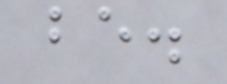be.
